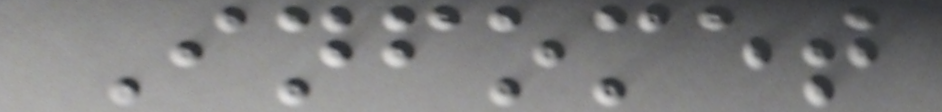Infomet
